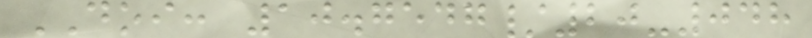DOI: 10.7547/20-048
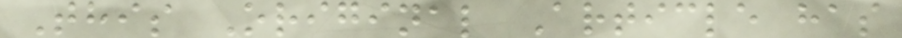This Original Article has
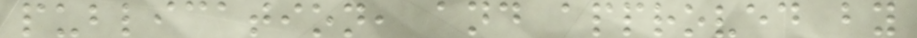publication, and approved by
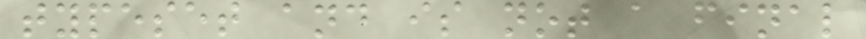typeset and is not a final
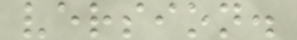version.
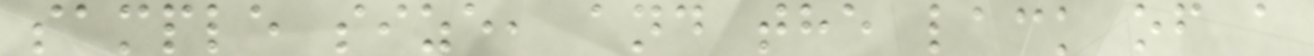sample size, and the lack of a
